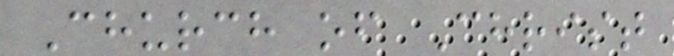Church of Christ
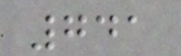741
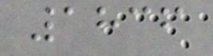1836
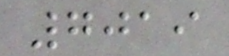7019
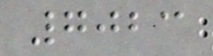7023
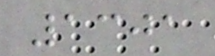1301
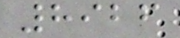8926
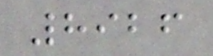8926
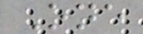One
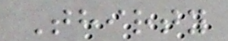Thirty
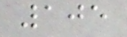105
